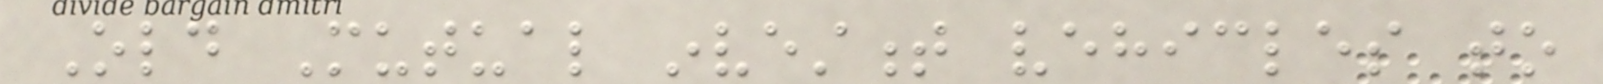Old Mutual investment vehicles to
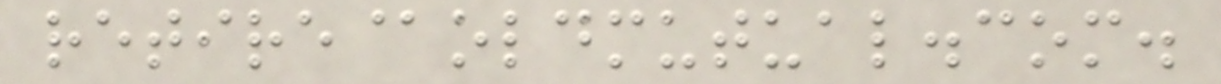retire@oldmutual.com.
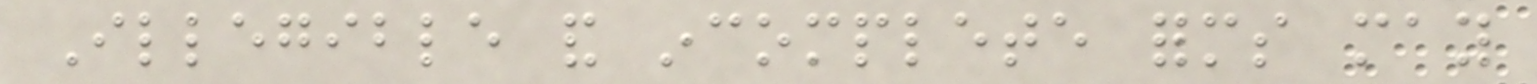Illegible and incomplete forms may
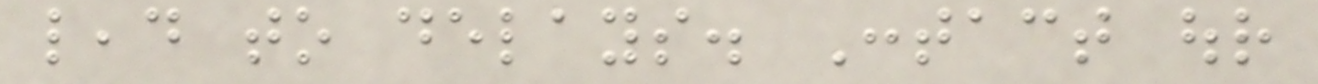lead to delays. Contact our
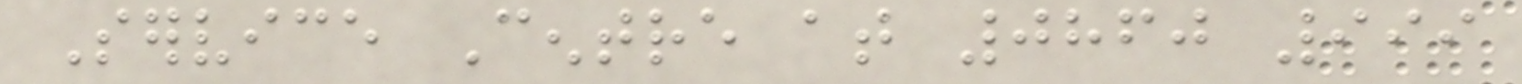Service Centre at 0860 999
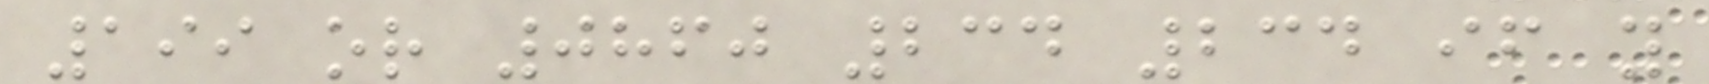199 or 0860 234 234 if you
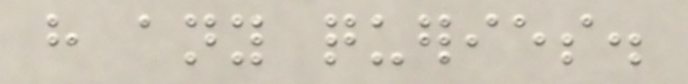have any queries.
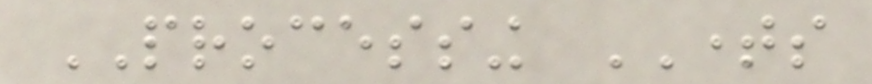PROCESSING TIMES
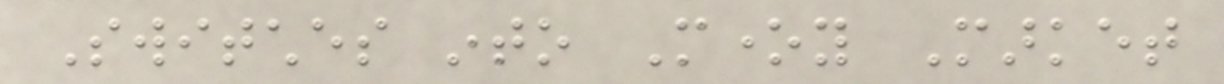Switches into Money Market
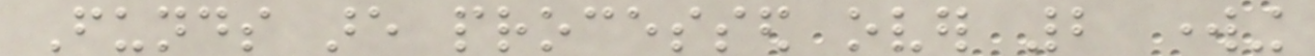Funds are processed over 2 working
